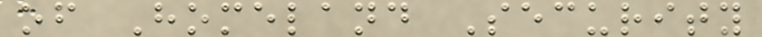of Homeland Security
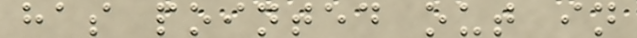has pointed out in
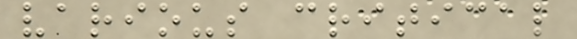various critical
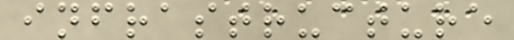infrastructure
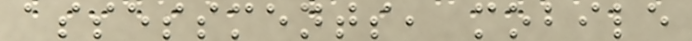assessments, mobile
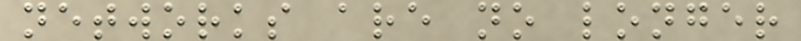networks are no longer
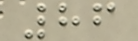86
